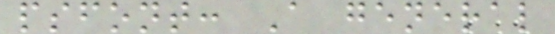psfont: A general
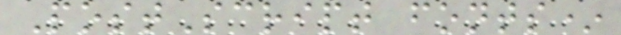PostScript fonts*
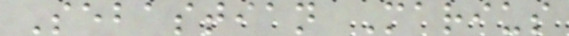Sebastian Marius
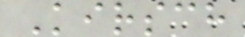Kirsch
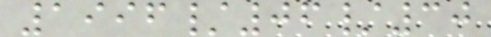1996/06/30
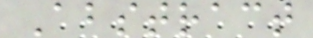Abstract
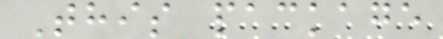This package
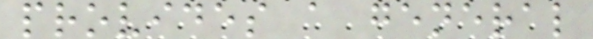provides a general
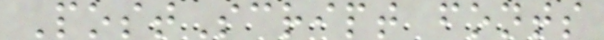PostScript fonts
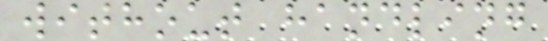without handling
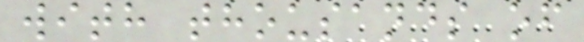with thousands of
